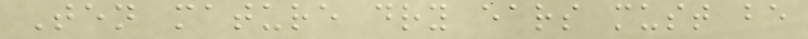Ten mature dry ears must be
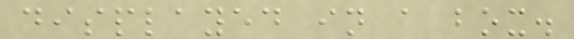displayed in a box.
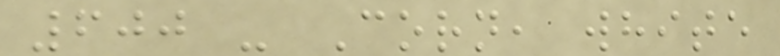600 - Corn, white
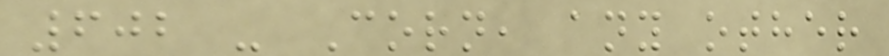602 - Corn, any other
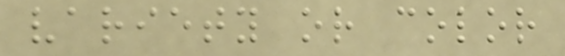variety or color
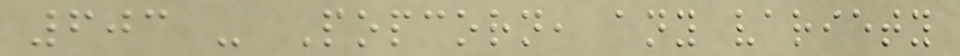603 - Popcorn, any variety
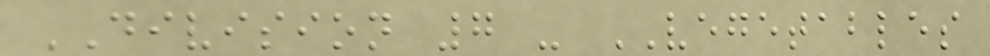DIVISION 7 - VEGETABLES
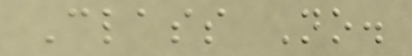Class No.
